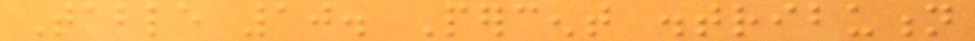Table 10. Percent distribution
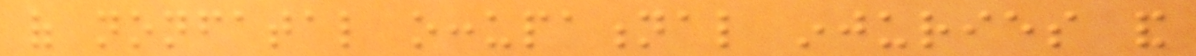of nonfatal occupational injuries and
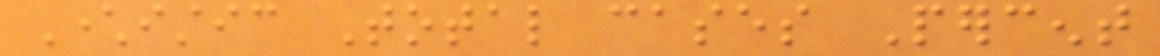Characteristic Total cases Percent
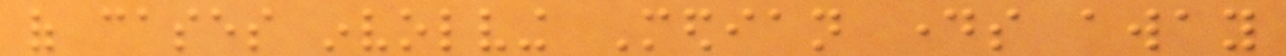of cases involving Median days away
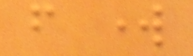from work
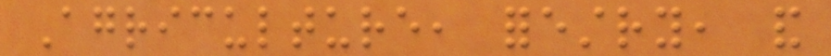Agriculture, forestry, and
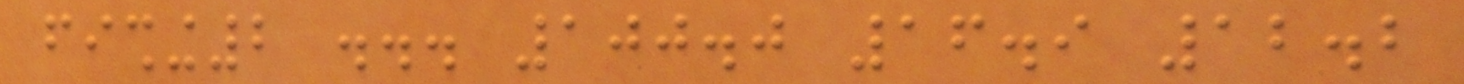fishing2 ... 100.0 16.9 12.2
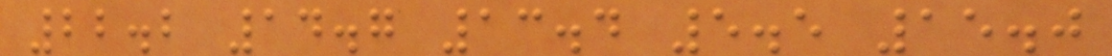22.2 14.7 13.4 5.5 15.0
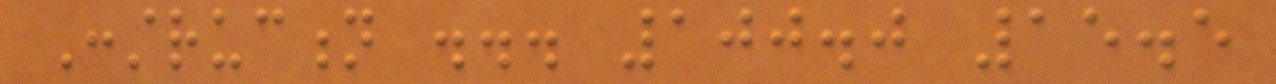Construction ... 100.0 15.5
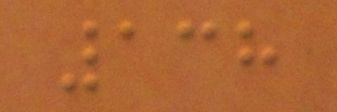138
